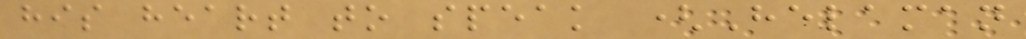his heart to speak (Helaman
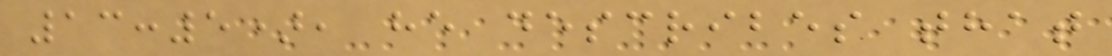13:5), he describes that
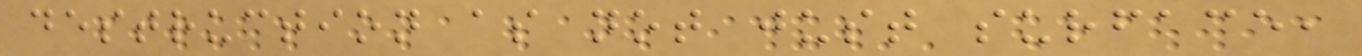destruction as not just surface,
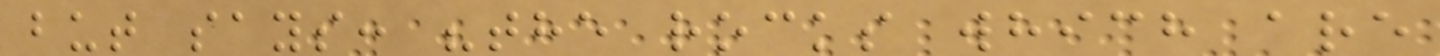but says: "the rocks which are
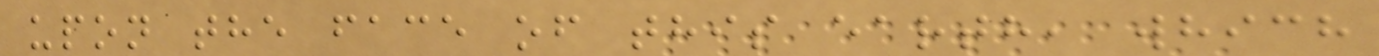upon the face of this earth, which
